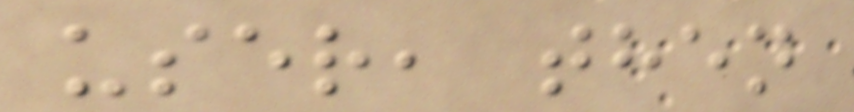user, then
